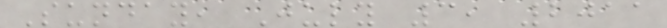Sunday, July 3, 2011
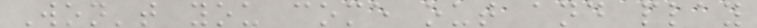Won't you come out and play
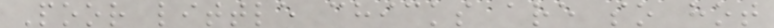Poor little chicks are so hot
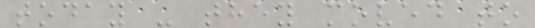today - they moved to
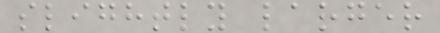slightly larger
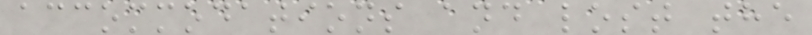accommodations and lost the
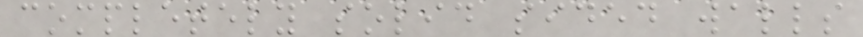completely solid sided walls
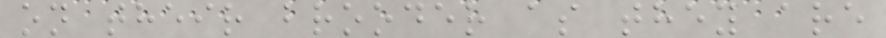on their brooder as they are
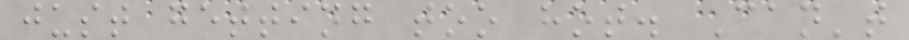just getting too hot. Can't
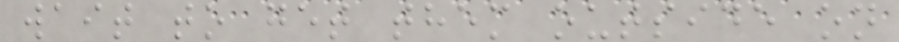wait to get them outside on
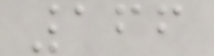166
